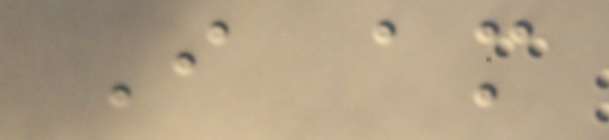I am
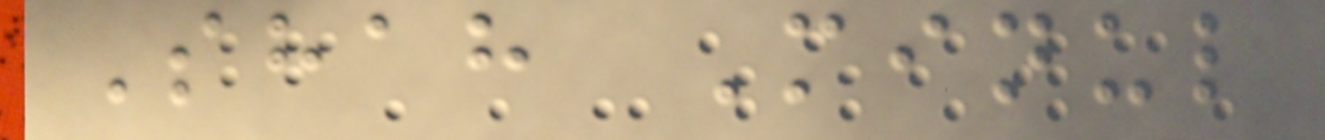Shah Minul
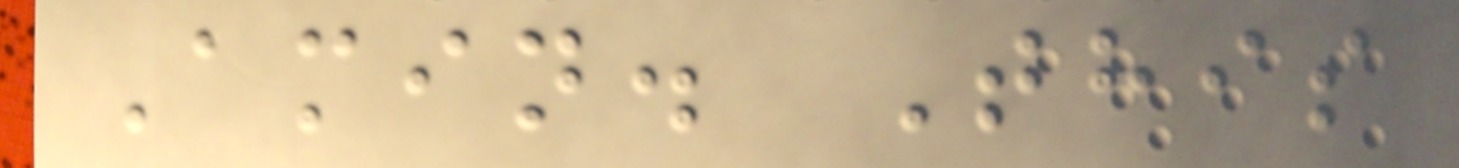Amin. This
